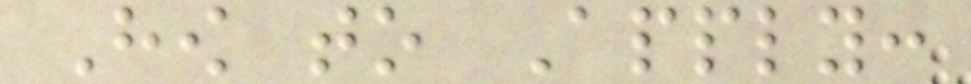How to Apply:
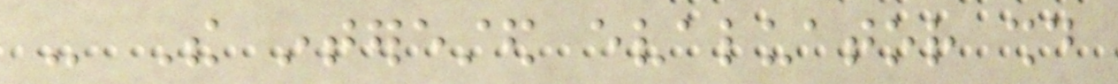- The interested evaluator should
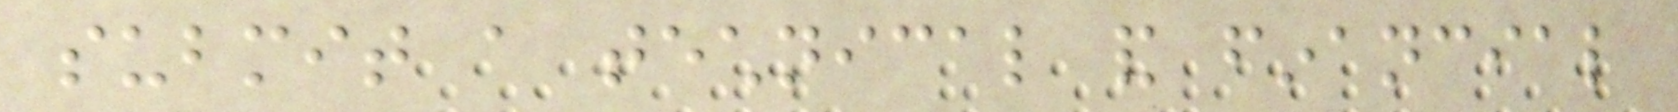submit a technical and financial
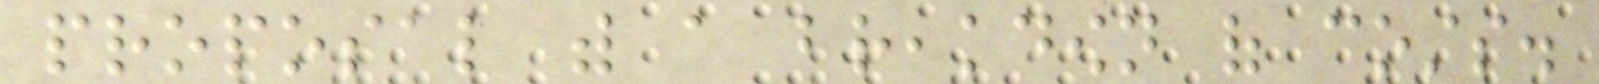proposal with a breakdown of costs.
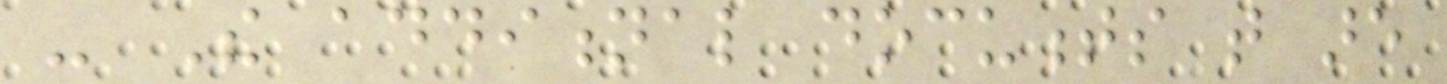- The additional documents that are
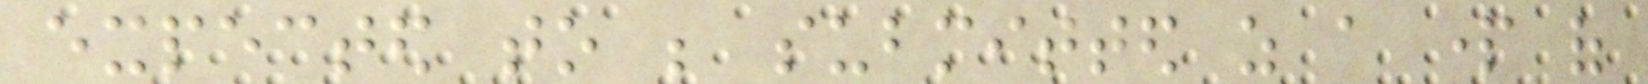expected to be submitted as a part of
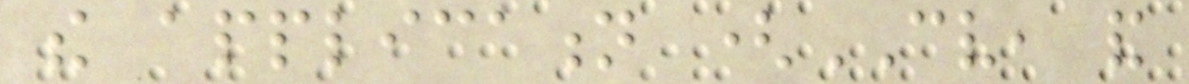the application (CV, and
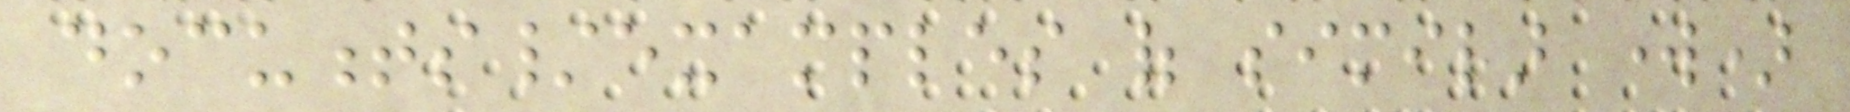documents/examples of similar work)
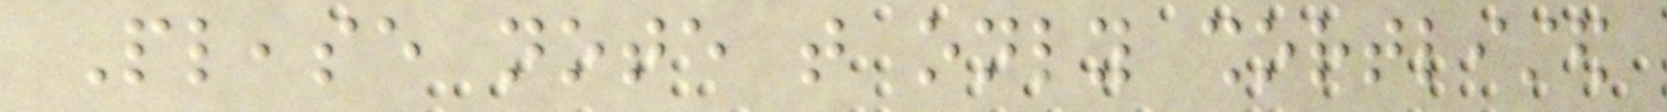Please note that only shortlisted
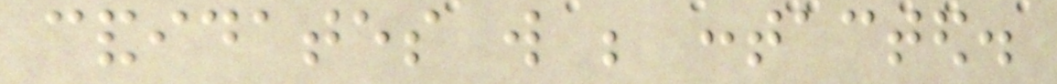candidates will be contacted.
